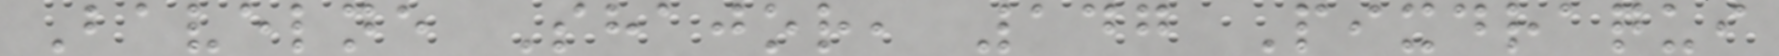Bavelne Shajor, 147 Pixdraqui
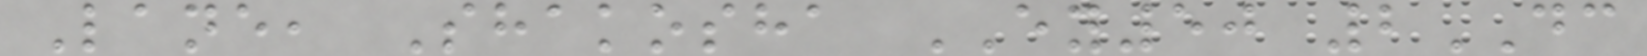Lane, Shakosha EY50 2DC
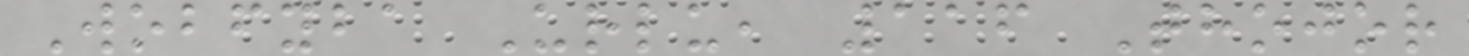Wobfyba Urlu, 116 Thojor
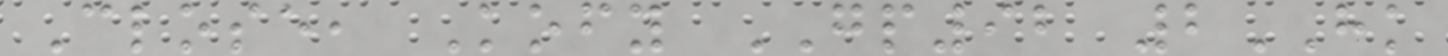Close, Kofy GP92 2HK
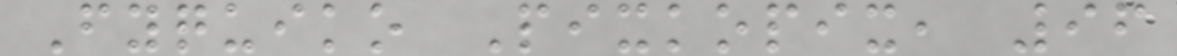Fyquiko Pixkopix, 96
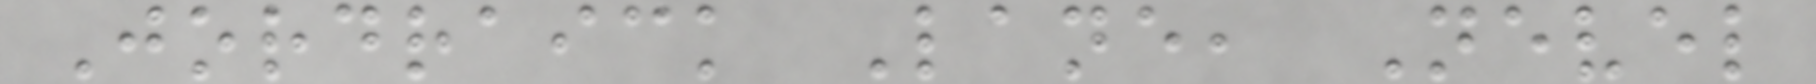Jordraick Lane, Nevel
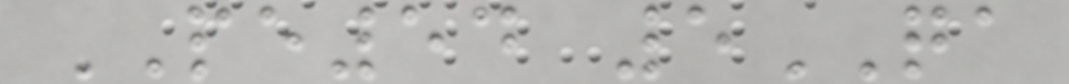PE54 5QA
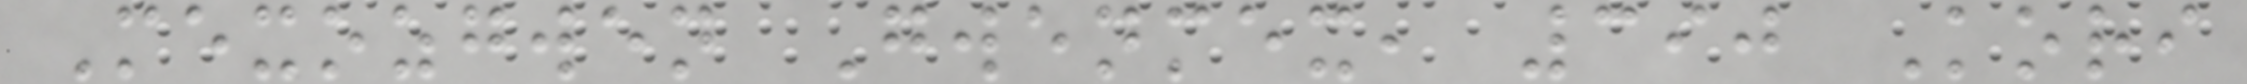Mexozgwen Gwenmex, 390 Kori
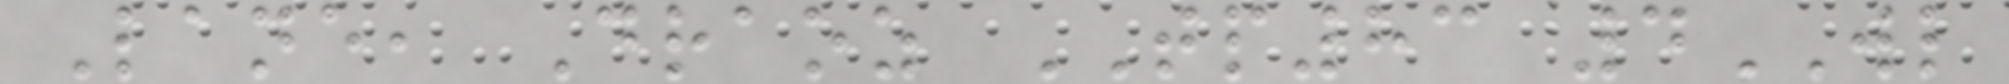Lane, Draoz TP83 4WL
